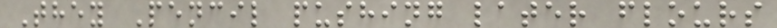They Pencil pushing later flours
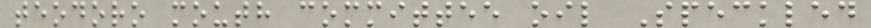teodoro mouth committee oil Speckled
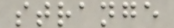strange
